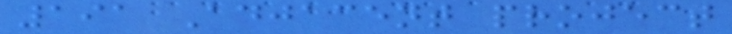191 Adjacent project
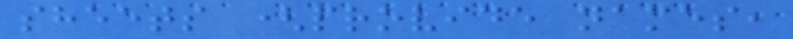sheets (provide names,
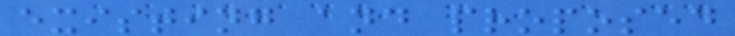existing and proposed
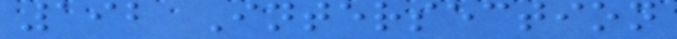192 Intersection
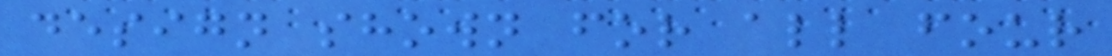design shown for all four
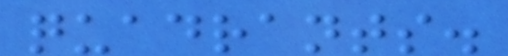quadrants.
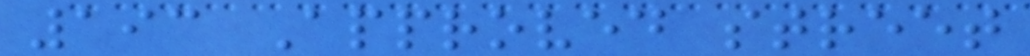193 Approved street
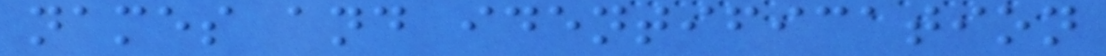names and identification
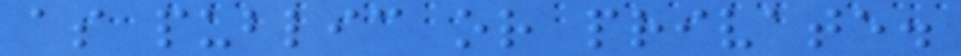as public or private.
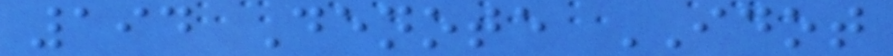194 Denote IDOT
